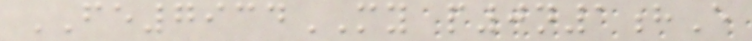FE7934MY p0n1hE
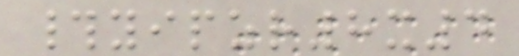#yipzr8x4
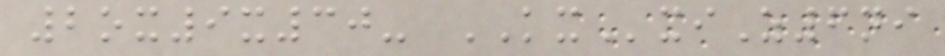2ox9x30- KXxiZ6ni
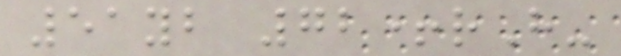51yb 72+rH-
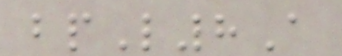bpL8A
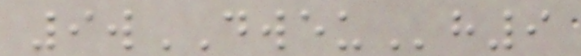9wDWEUh9
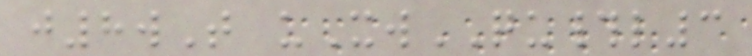j8wT uXwQU#l3
